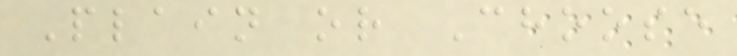Plain or Choose
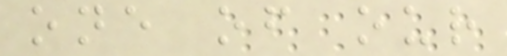one of our
